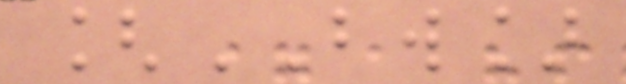[BW]
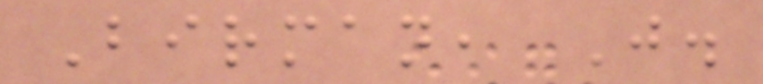Birman, J.
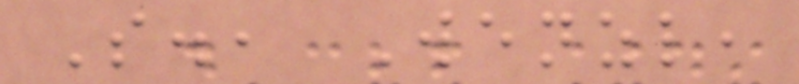S., Wenzl,
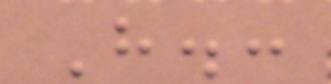H.:
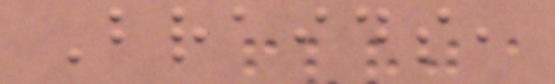Braids,
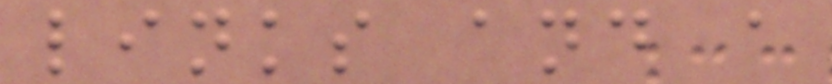links and a
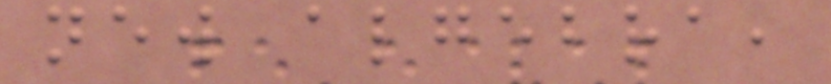new algebra,
